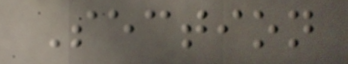Section
